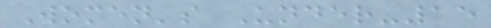Women's Under-15
